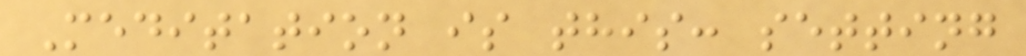Meditation is this: setting
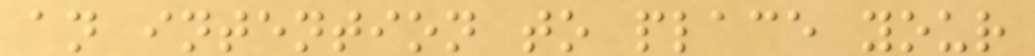an intention to place your
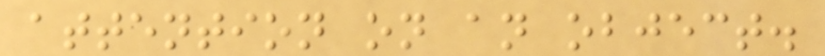attention on an object.
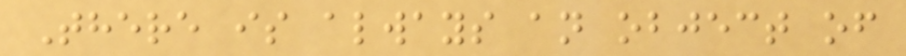There is always an object of
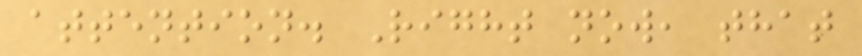attention. Right now, that
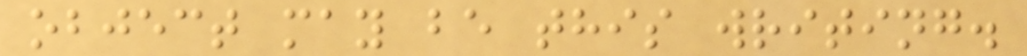object may be this writing.
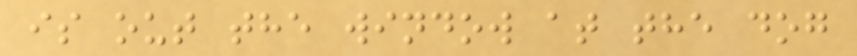is out the window at the dog
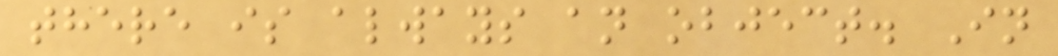there is always an object. In
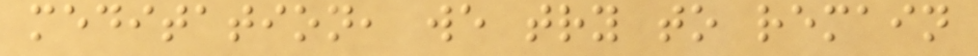meditation, we try to remain
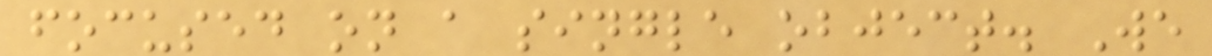focused on a single object. We
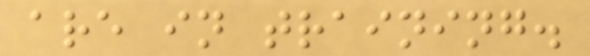are in training.
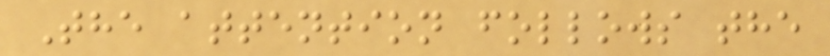The attention follows the
